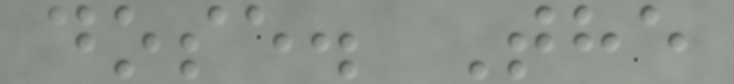dose. The
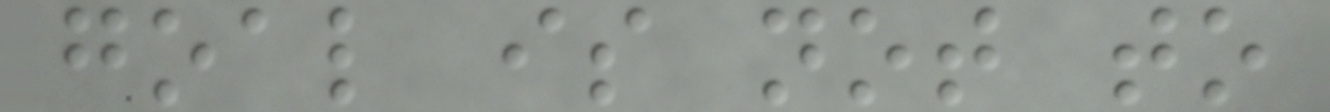goal is not to
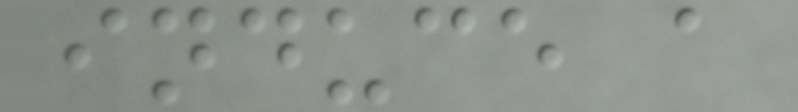induce a
